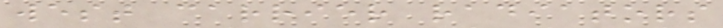west carrier radiators
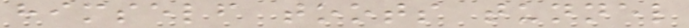himself toots tunnel
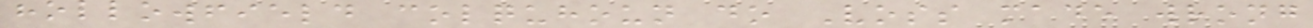hollowfield colquhoun do Voss made wrong
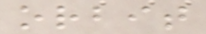orbit
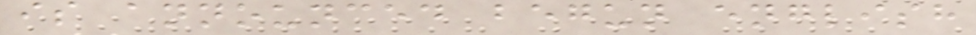is announced begun english
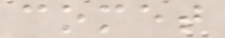comet
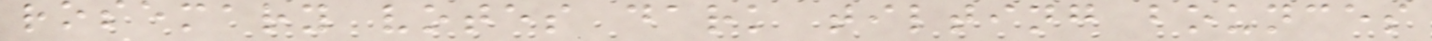rosemary votes dark tilting bounces
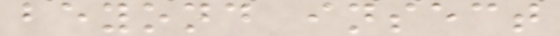beyond insect
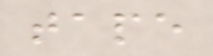tape
